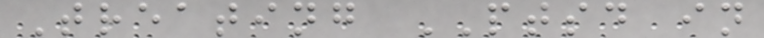Treating PTSD in
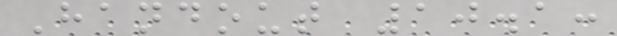Handout 10.1:
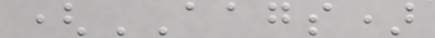(AAGS)
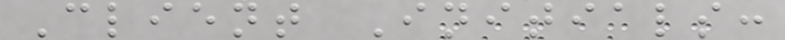Client Initials:
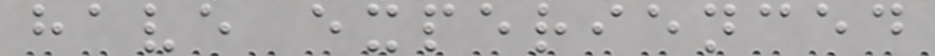have experienced
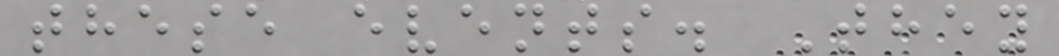these events. They
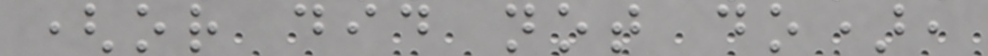(or did not do),
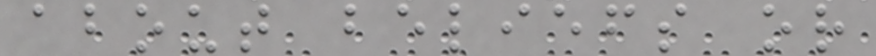about beliefs or
